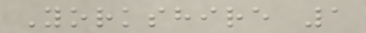Yorkshire 1
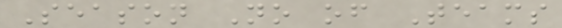Season No of Teams
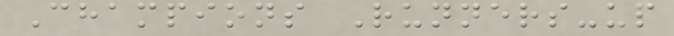Champions Runners-up
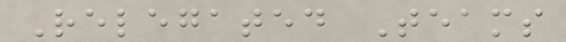Relegated Teams
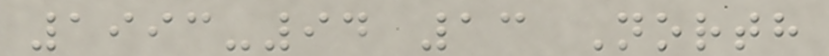1993-94 13 North
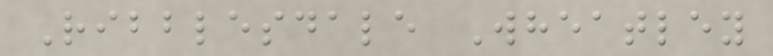Ribblesdale Wheatley
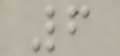6
